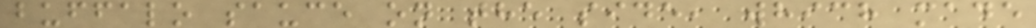buffalo sauce on the side, which made
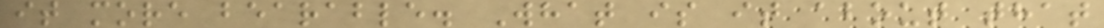it more bearable. What is it about that
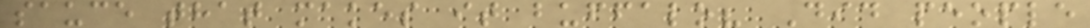sauce that makes it buffalo? Did people
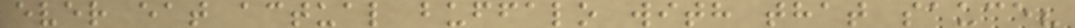ever eat actual buffalo with that sauce?
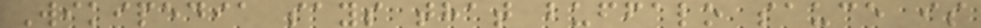Wikipedia says that buffalo sauce is
